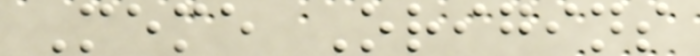Meme Origins
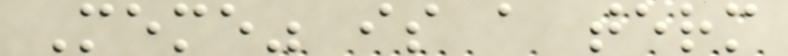Meme" is a term
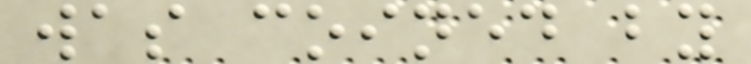was coined by
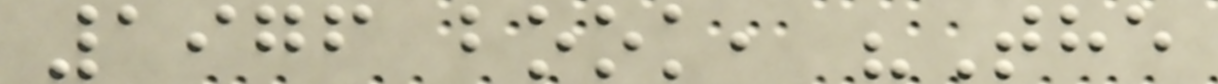1976 book, "The
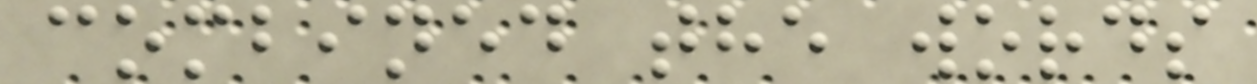combined the words
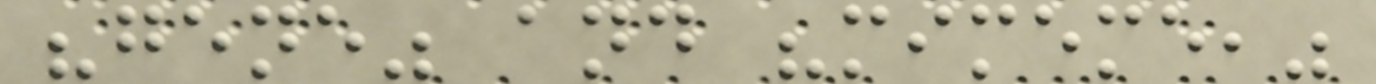"gene" and "mimeme,"
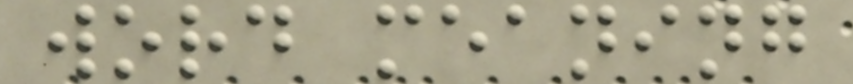word meaning
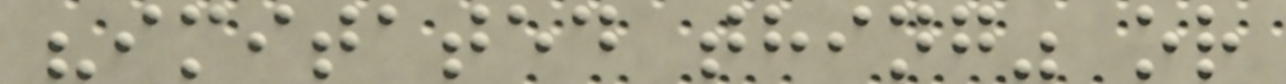"imitated thing" or
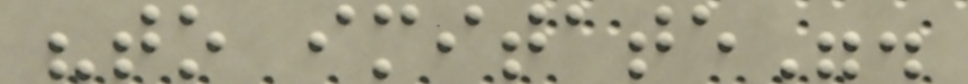"to imitate".
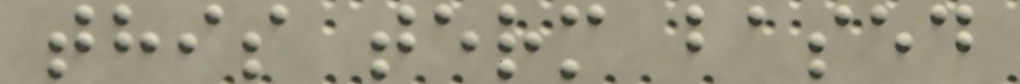this term based
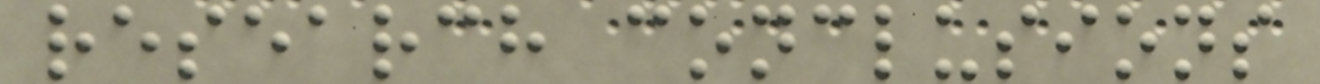research conclusions
